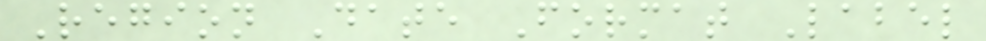Region Date Format Label
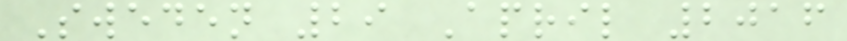Sweden 29 April 2016
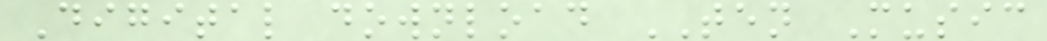Digital download TEN Music
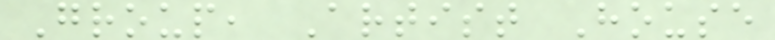Group, Artist House
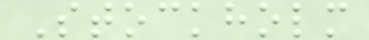Stockholm
